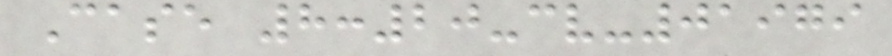Case 8:20-cv-01979
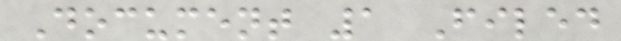Document 1 Filed
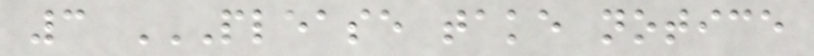3 PLEASE TAKE NOTICE
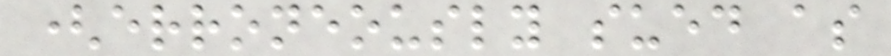(erroneously sued as
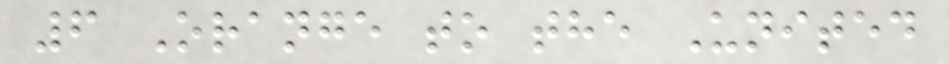6 Orange to the United
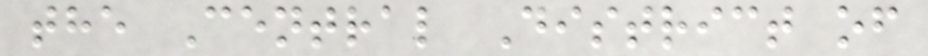the Central District of
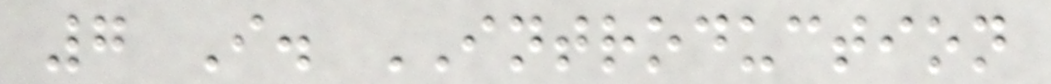7 I. INTRODUCTION
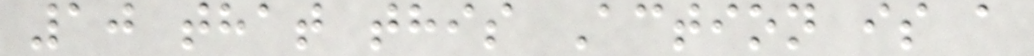10 that this Action is a
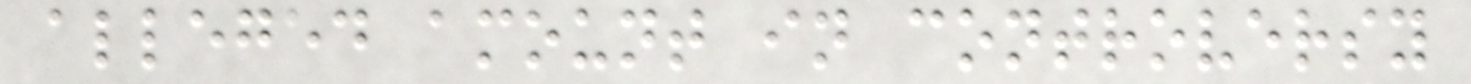alleged amount in controversy
